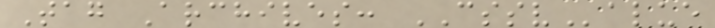Tag Archives: CSSValue
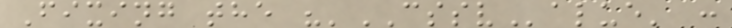Fixing the "'CSSValue' :
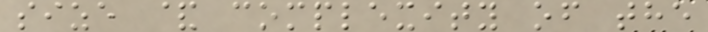size & complexity of the
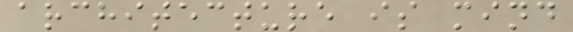architecture is mind
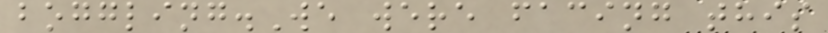boggling.We were facing this
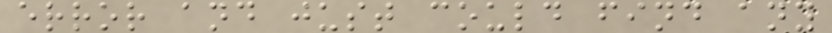error and just could find any
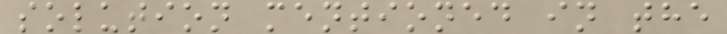solution mentioned in the
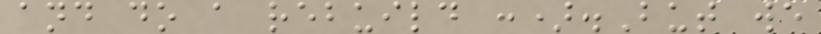and do a rebuild :).But we
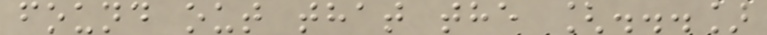found out that the [...]
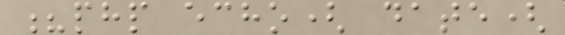?php echo( date(
